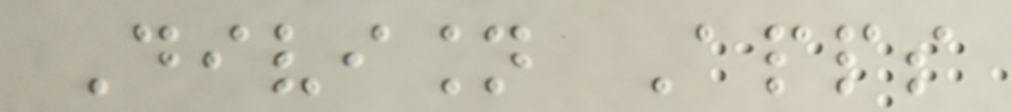Division Apps
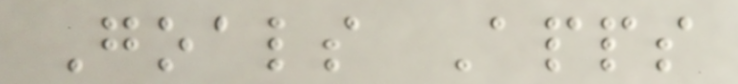Goals Apps
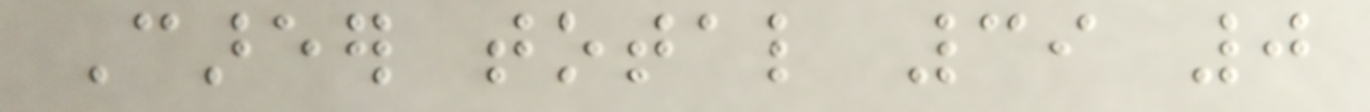Career total 39 0
